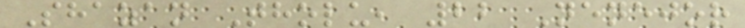Shazan Tholu, 22 Nenejor
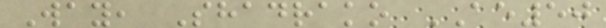Way, Shadrako AE50
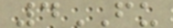4FU
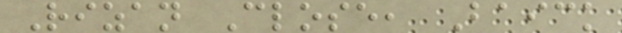Rizan Close, Baick
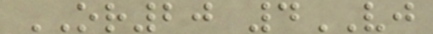OR20 4VJ
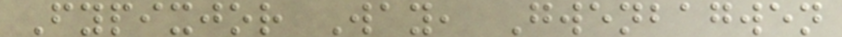Fypixjor Way, Gwenbagwen
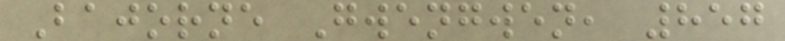Bajorne Gwengwen, 857
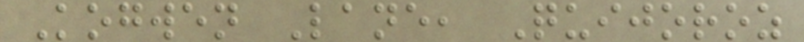Kogwen Lane, Quijoroz
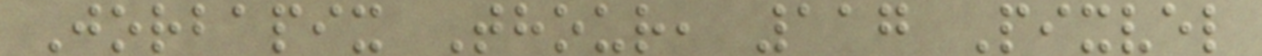Jorbapix Thour, 117 Pixvel
